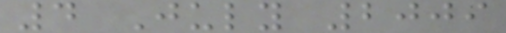4 July 2009
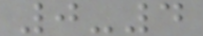0-4
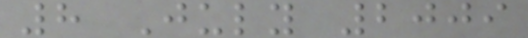8 July 2009
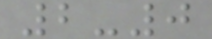2-0
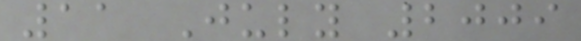11 July 2009
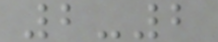2-2
